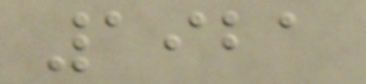1921
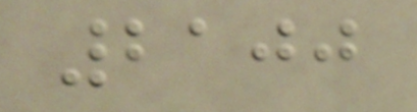2100
